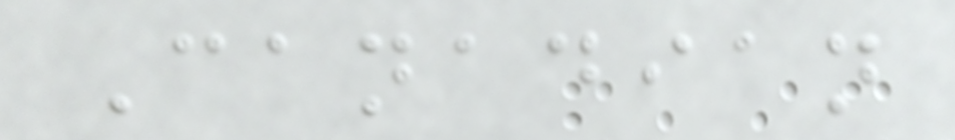Canadian
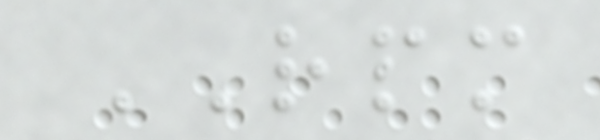RPM
